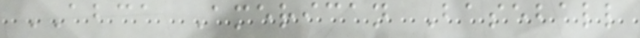ABCA American Baseball
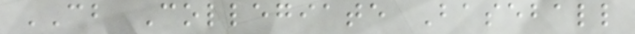CB Collegiate Baseball
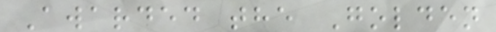Awarded the Golden
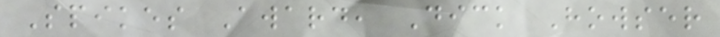Spikes Award, Dick Howser
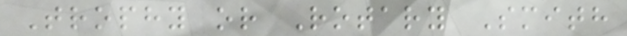Trophy or Rotary Smith
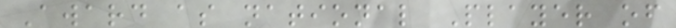Award as national Player of
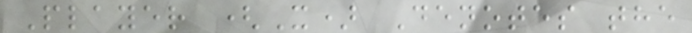Player (X) Denotes the
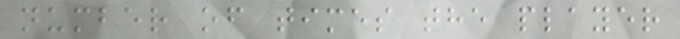number of times the player
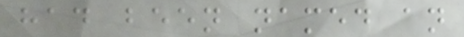had been named an
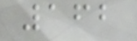162
